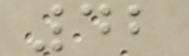42
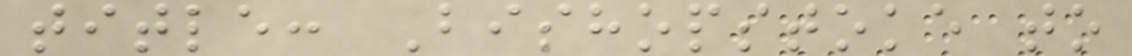title: Bishopstoke to
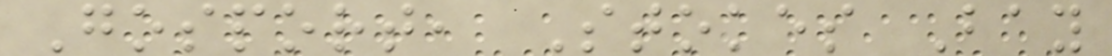Gosport, Stokes Bay
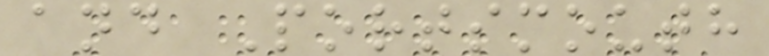and Portsmouth
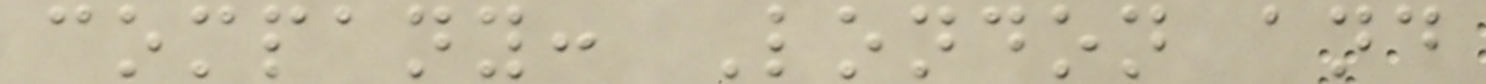company: London and
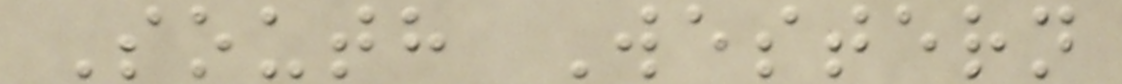South Western
